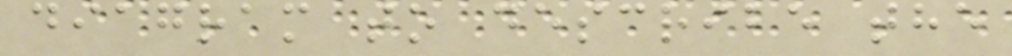diagram to describe the
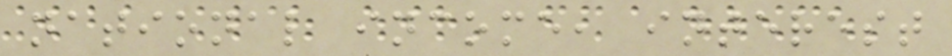national income, interest
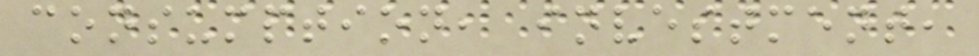consumption, investment,
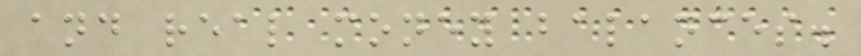and real money balances.
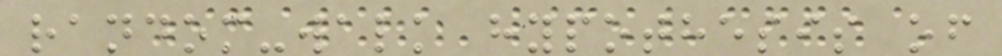random-walk hypothesis of
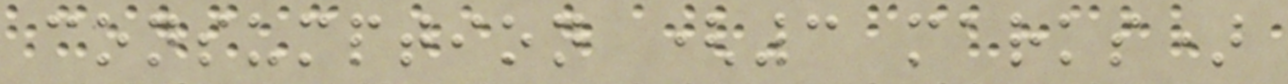consumption (3 marks)
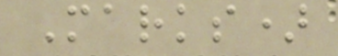Marks)
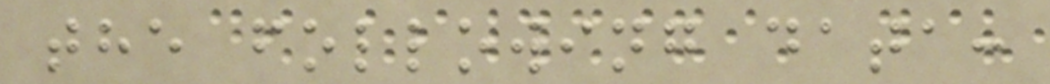the following data:
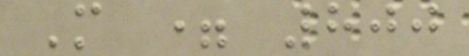M = 800
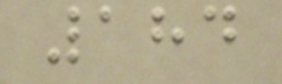184
